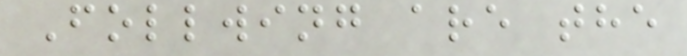Follwing are the
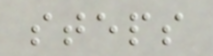steps
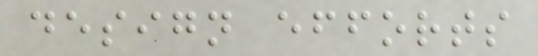design efforts
